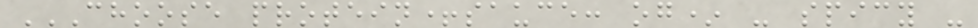CHOOSE PROTEIN+SAUCE: OG* - SPICY -
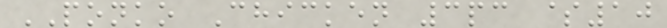PONKO Chicken 3pc $10
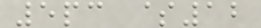5pc $12
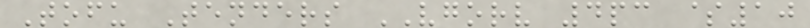Tofu Tenders VGORV 4pc $10
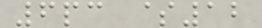6pc $12
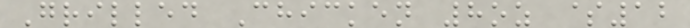Grilled Chicken 8oz $12
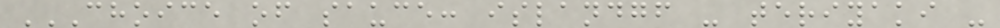CHOICE OF SAUCE: ISLANDGF - TERIYAKI -
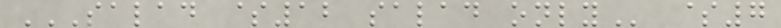SALAD $12 SALAD ONLY $7
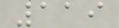119
